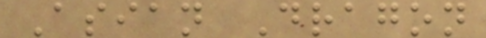Asian Dragon
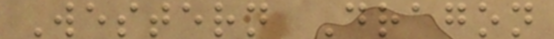Western Dragon
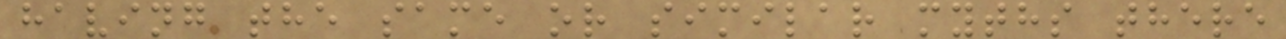having the same or similar myths there
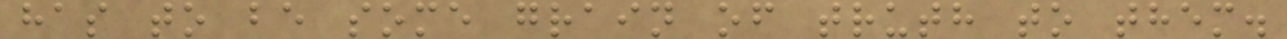has to be some grain of truth to them.
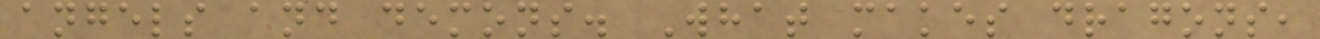angels and demons. What makes dragons,
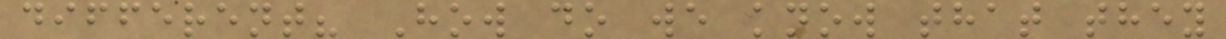different? How do we know that they
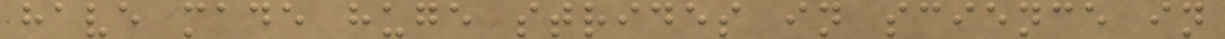have made huge strides in science in
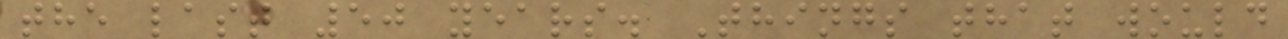the last 50 years. Things that would
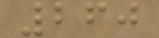260
